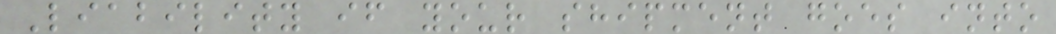Liability if your shipment goes into
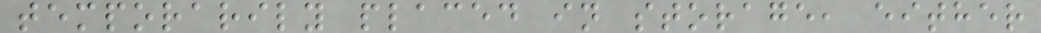temporarily placed in storage, either
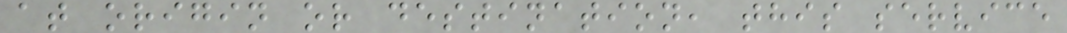at origin or destination, this service
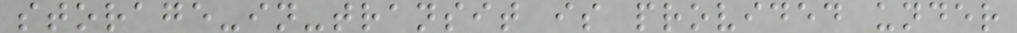storage-in-transit is provided under
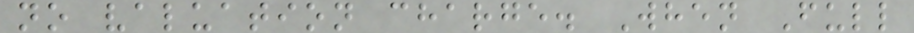no valuation charge. When Full
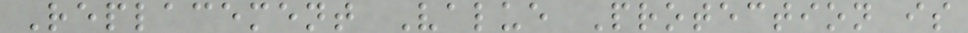Replacement Value Protection is
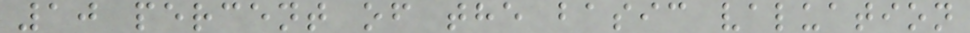10 percent of the basic valuation
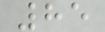85
